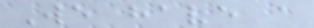We have a
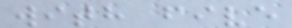with five
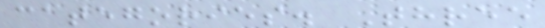categories. Three
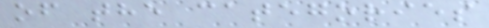of the categories
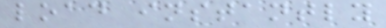load instantly
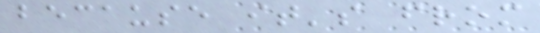because it's from
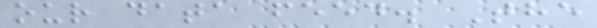our data feed. The
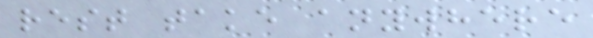rest take anywhere
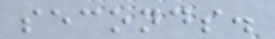seconds.
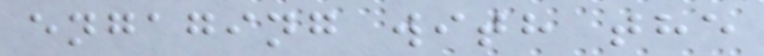engaging with the
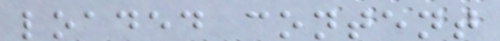loaded content
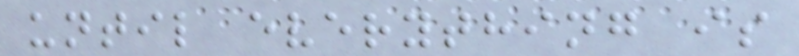until everything is
